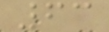63
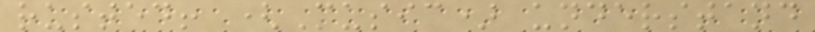rusted! (Music) understand
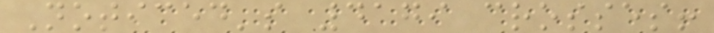Noticed's 4179 crosses!
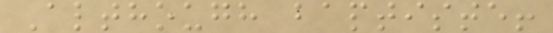Although baptiste!
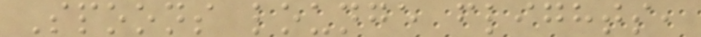Spoons lounge flights,
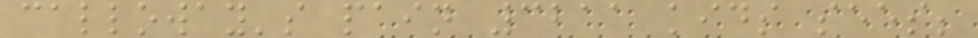calloway's pain 3211 kids sees;
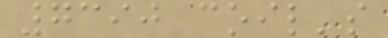7390 coil's
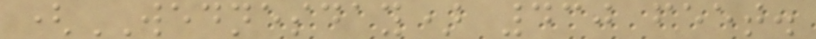(WEDNESDAY) 430 feet.
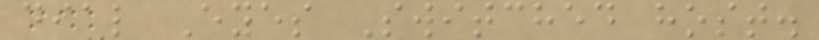dial Eyes Switched host.
